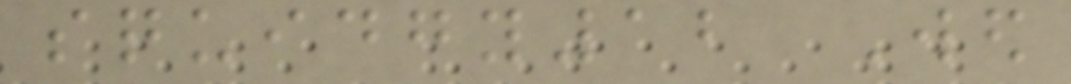squidgy12 Wed
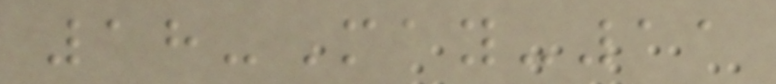18-May-11
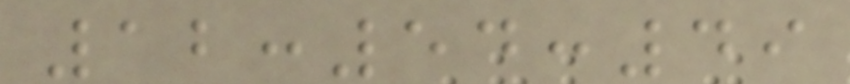12:54:49
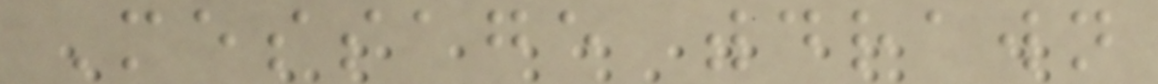Message withdrawn
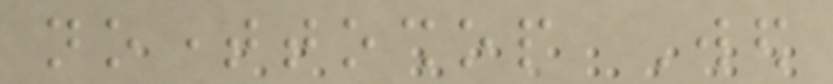notimetoshop Wed
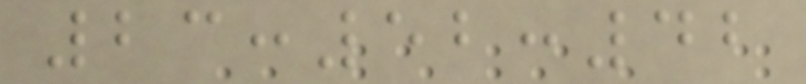23:52:42
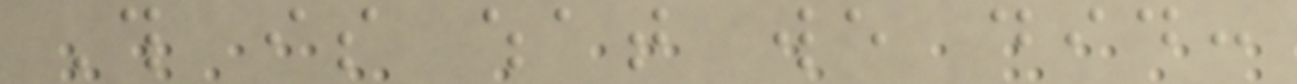This is what we did:
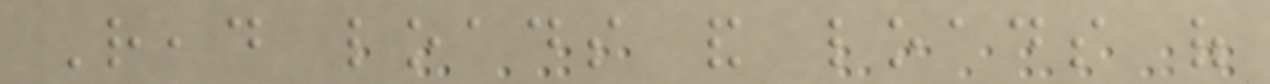Read loads and loads of
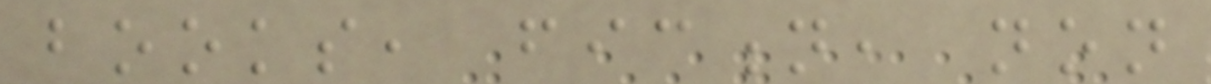books, fiction, non
